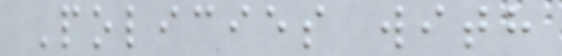Policies with
